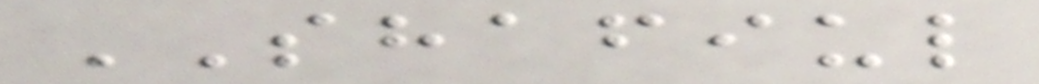SHAFIUL
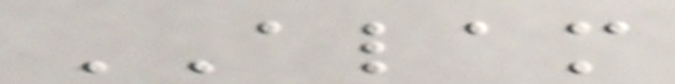ALAM
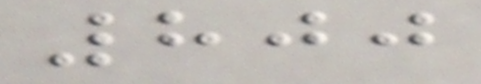800
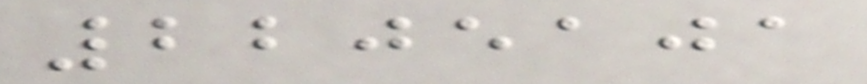2205101
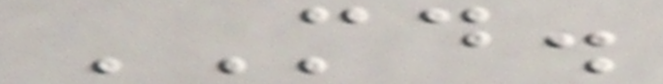MD.
